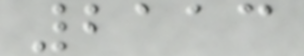2113
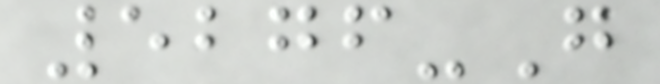5276-G
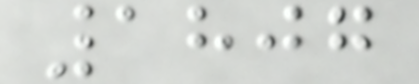1807
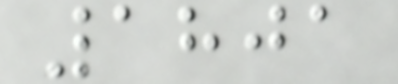1801
